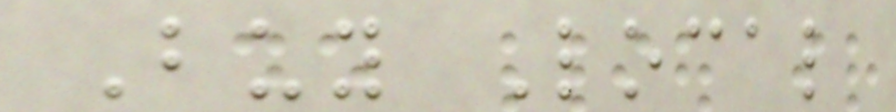Buy Local
